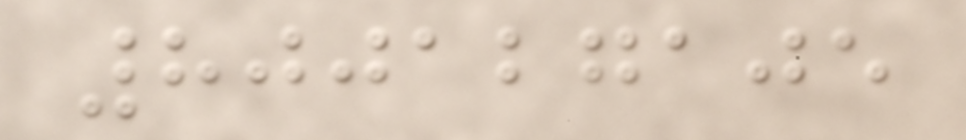800127105
